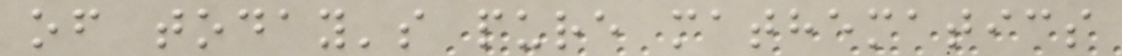of today's pure mathematics
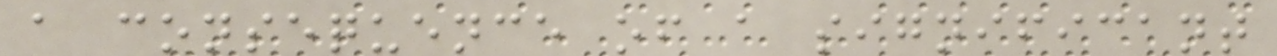a consequence of a significant
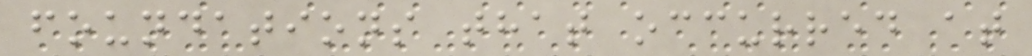foundations that occurred at
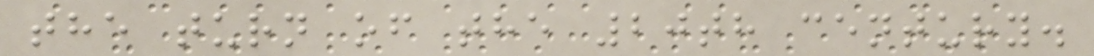the turn of the 20th century.
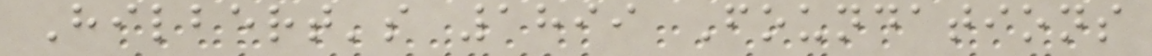Hilbert's 1899 Foundations
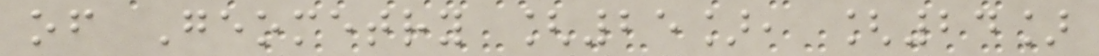of Geometry [25], [24]
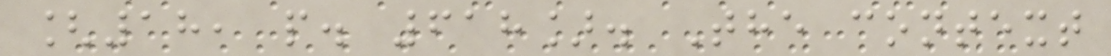[18, p. 618]. The context
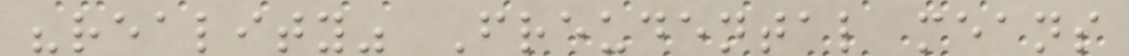"reality" Freudental means
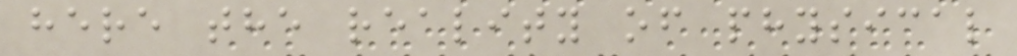here the reality of physical
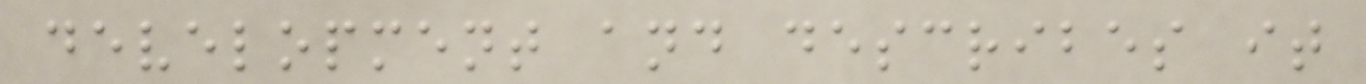development and describes it
